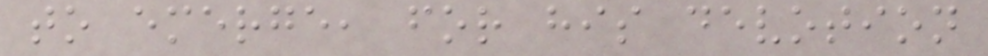to emerge, for his devotion
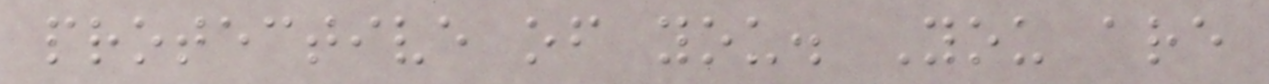protective of you. You are
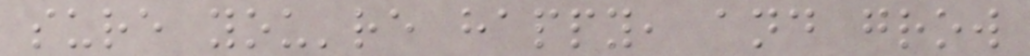sure you're happy, and grow
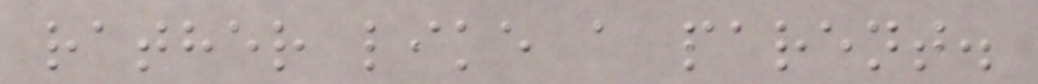rather like a parent.
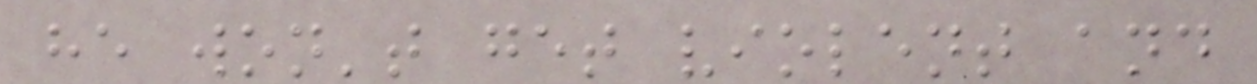he won't get violent and
